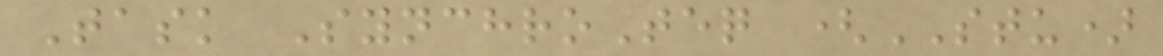Task SynchroTeq (STU)
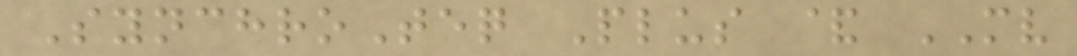SynchroTeq Plus & MV
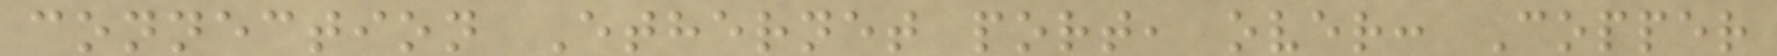connection Ethernet port, over: Copper
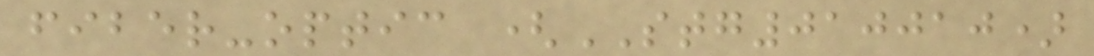fiber-optic (STG010010)
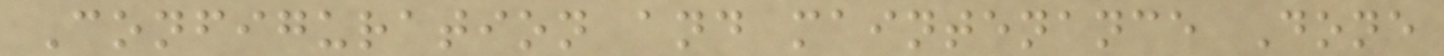Configuration and maintenance Done
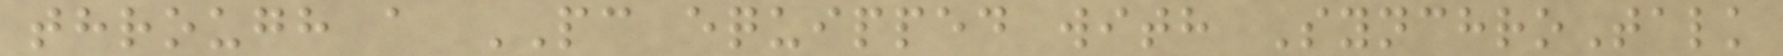through a PC equipped with SynchroTalk
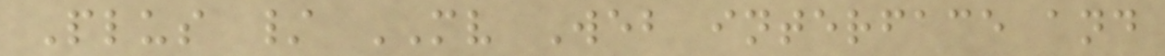Plus / MV Web interface and
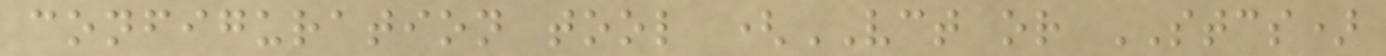configuration tool (VCT or STCS)
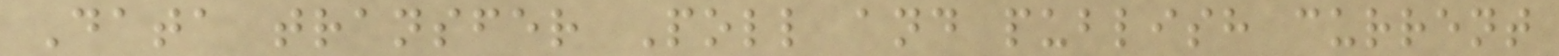Data transfer Poll and publish current
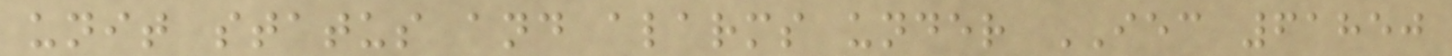unit status and alarms under IEC 61850
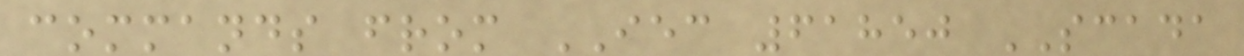commands from IEC 61850 SCADA
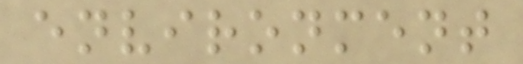environment
